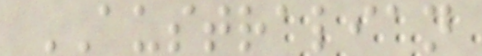AUSTRALIAN
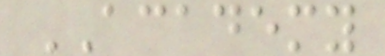ACADEMY
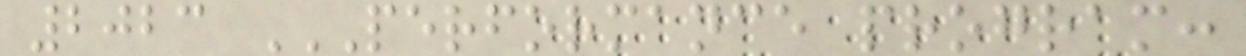2023 PERFORMANCE PROGRAM:
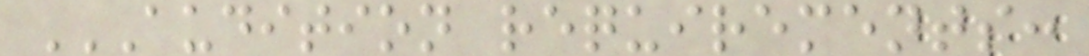AUDITION REQUIREMENTS:
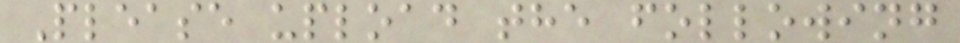Please upload the following
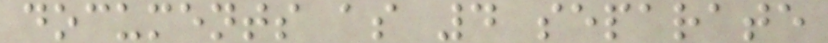documents as 4 separate
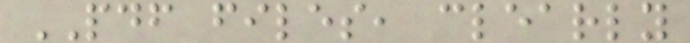PDF files, clearly
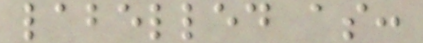labelled as:
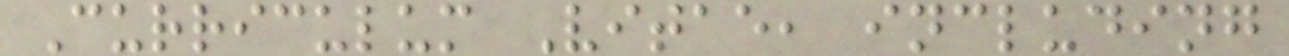Curriculum Vitae, including
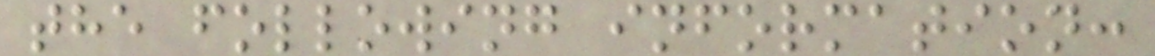the following information:
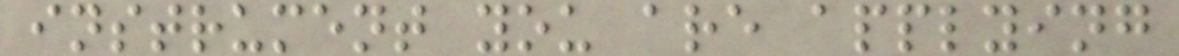instrument you are applying
